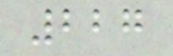227
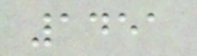1451
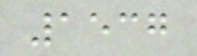1537
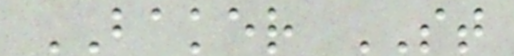BAKER ST
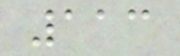113
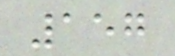157
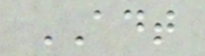ADT
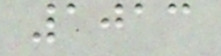1013
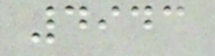4943
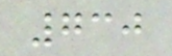730
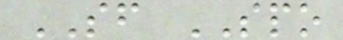SF SPO
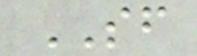SF
